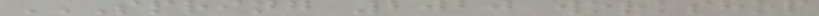SPRING 2020 WORKSHOP
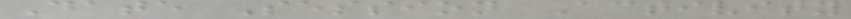Date Session Activity
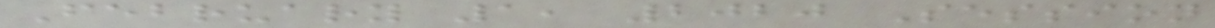February 1, 2020 Session
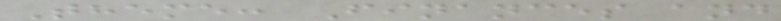Theme: Finances and
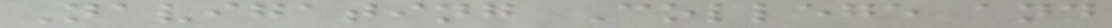Navigating College and
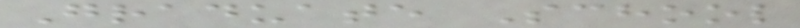Graduate School
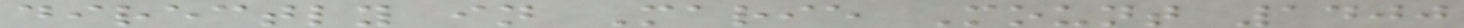directly in Marie Mount 1400
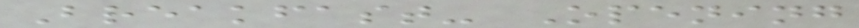Breakfast- Opening
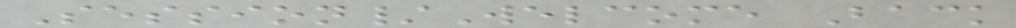Session/Welcome Back
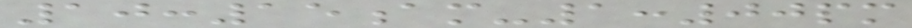10:15am-1:00pm
